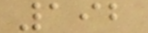192
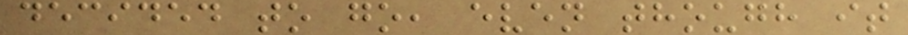decided to go, even though it
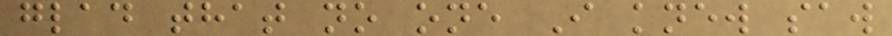glad that no one I knew saw
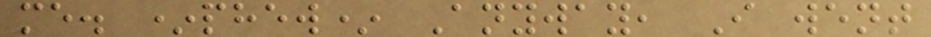me. *phew* Anyway, I went
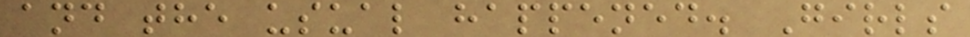and the usual happened. Girls
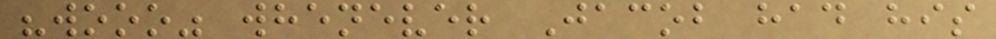"wooo" whenever Jacob had his
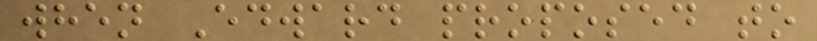when Edward proposed to
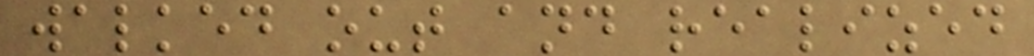walked out and realized
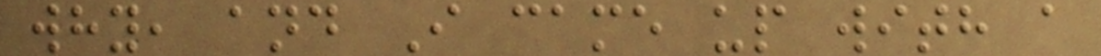why, and I came up with a
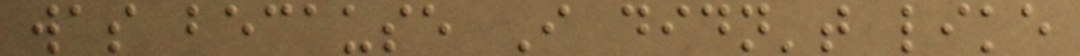was because I didn't like
